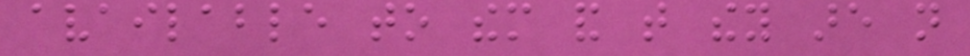available to them and that they are not
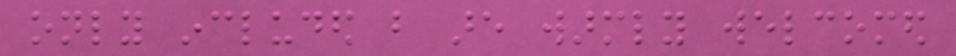only included but are warmly welcomed
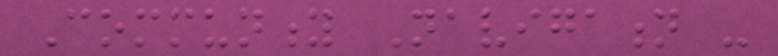Community Navigation -
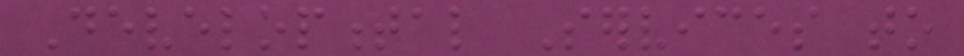Developmental Services to
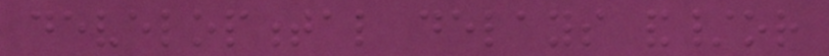developmental delays and/or
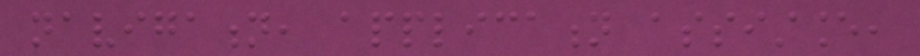navigation, application assistance,
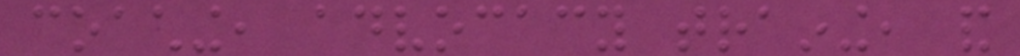coaching, advocacy training, and
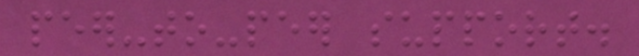peer-to-peer support.
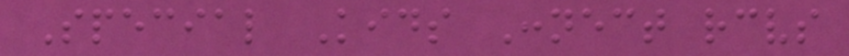Special Kids Connect receives
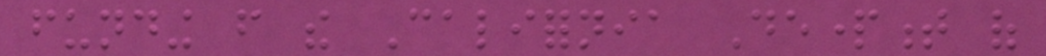funding from the California Department of
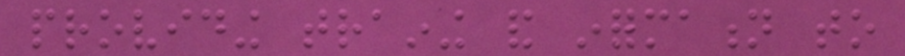providing training and information to
